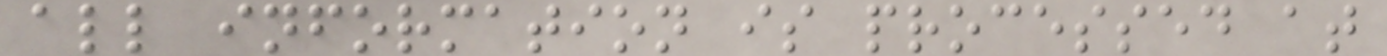all information is processed at
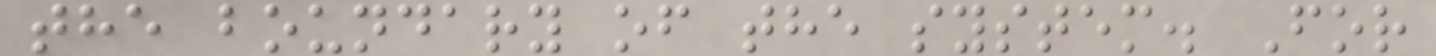the boundary of the system. For
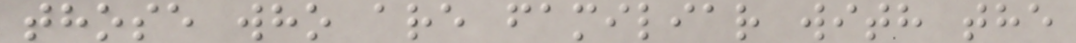those who are familiar with the
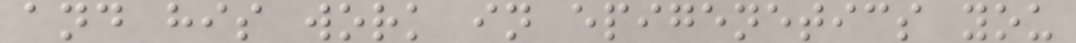and his work in epigenetics you
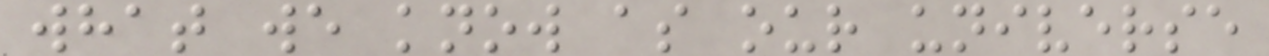what we know as our universe
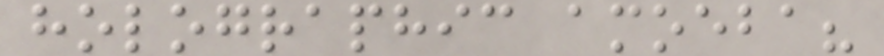holographic amoeba?
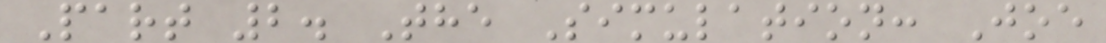Part 2. The Simulation: Joe
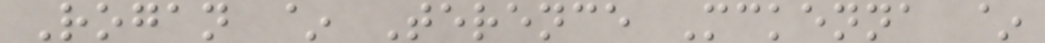Rogan ~ Terence Mckenna ~
